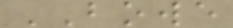BOWE
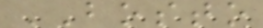BOSTO
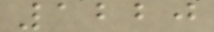1220
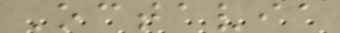Octavia
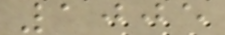1005
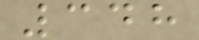348
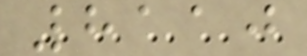8110
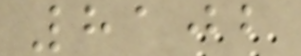8102
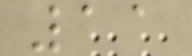11
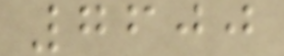7600
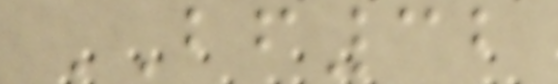BF32
